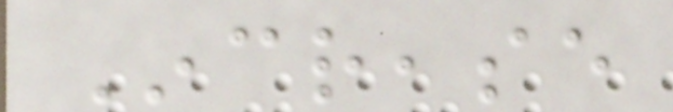Increase
